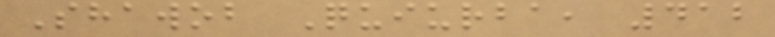Shawob Quiurba, 412
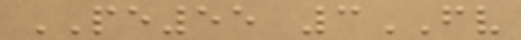PE55 3FV
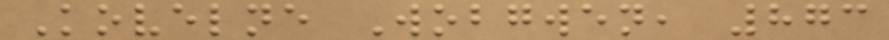Kovelne Wobgwen, 873
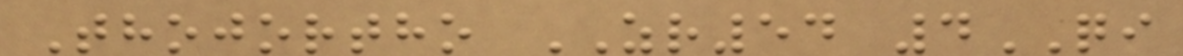Thojortho ZR54 4QI
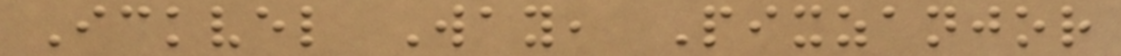Ickvel Way, Pixzanjor
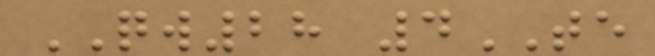QW28 4TE
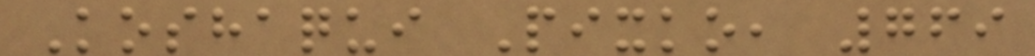Koshaqui Pixko, 769
